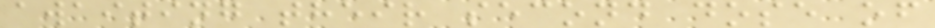awaiting their second dose of
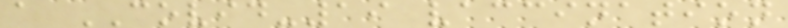a COVID-19 vaccination
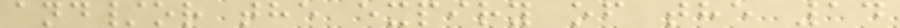and/or the expiry of the 14
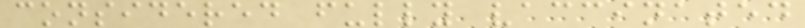considered fully vaccinated
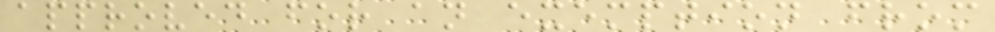approved for an exemption from
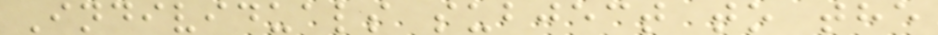Individuals subject to the
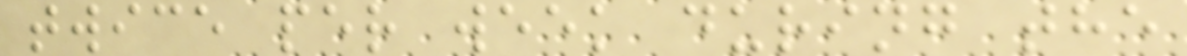twice per week during the
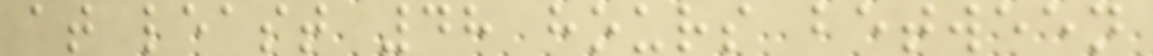at least 48 hours between
